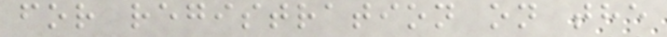for registration on the
